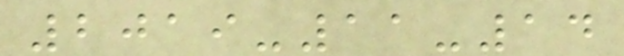2019-11-14
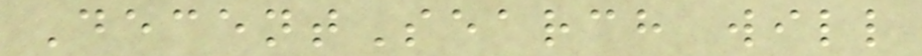DecentSearch will
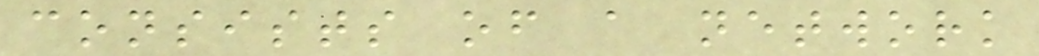consists of a network
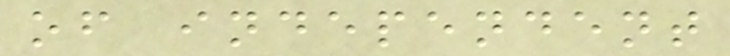of independent
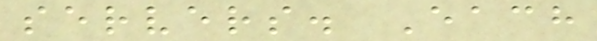servers. Each
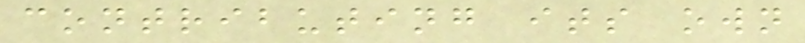contributing its own
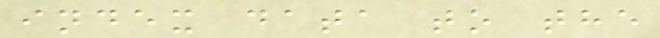index data to the
